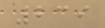239
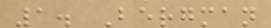1. Bergman
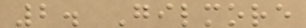2. Gilmore
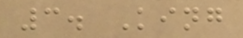3. King
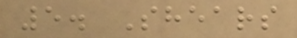5. Shears
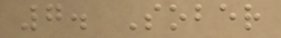7. Sober
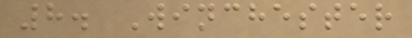8. Winchester
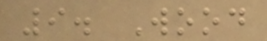9. Wood
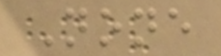None
